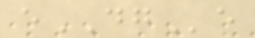eDGe
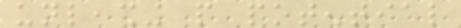unleashing people potential
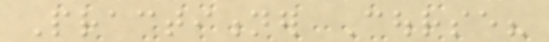Practitioner Course?
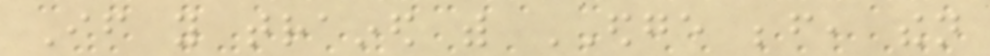If you trained with EDGE before, then
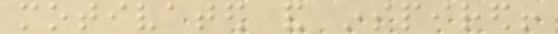motivated and inspired!
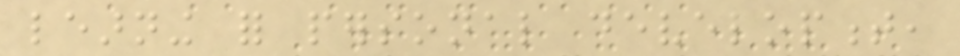learning for personal development,
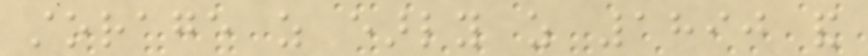storage as early as 1890 and
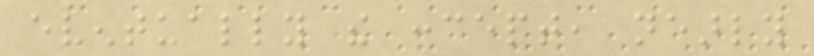eventually the concept, nearly
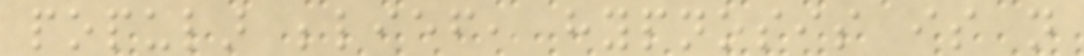popular belief, hypnosis is not
